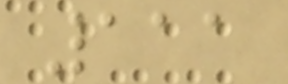111
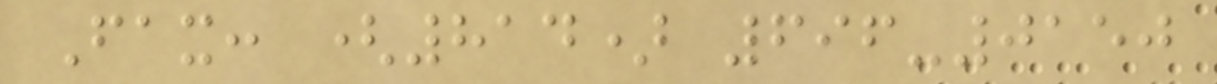Fax: (814) 696-0150
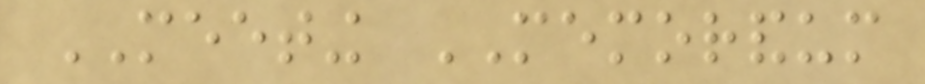MEETING MEMORANDUM
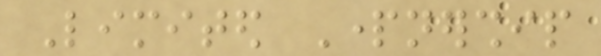Limited Partnership
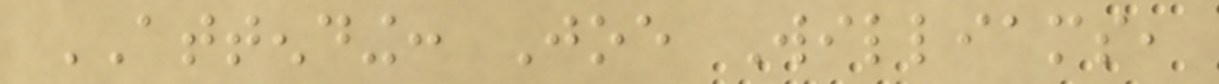ATTENDING: Joe Williams,
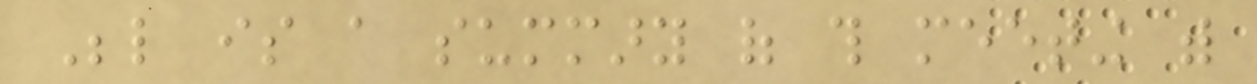Below is a summary of this meeting with
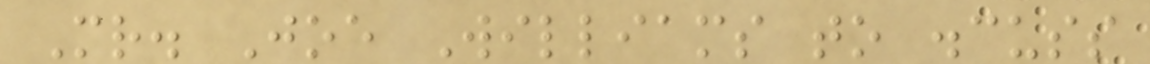Mr. Joe Williams to discuss
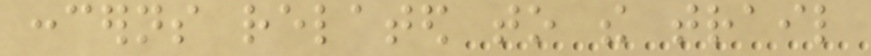concerns related to the trail
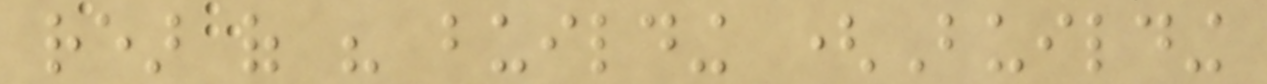rear of his building (Building
